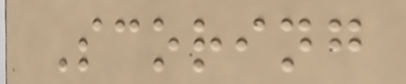Scoring
